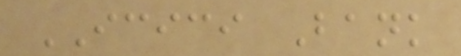ICICI Bank
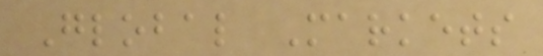Global Markets
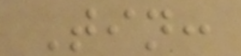Tin:
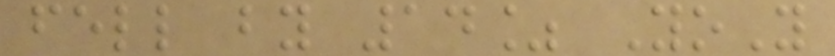fell by 14% YoY
